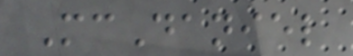McDaniel
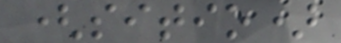(sitio)
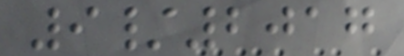9/2017
